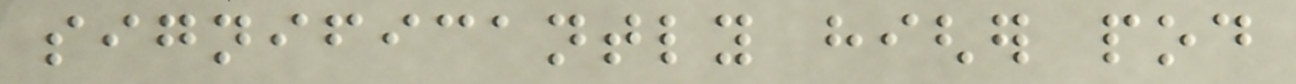significantly higher pod
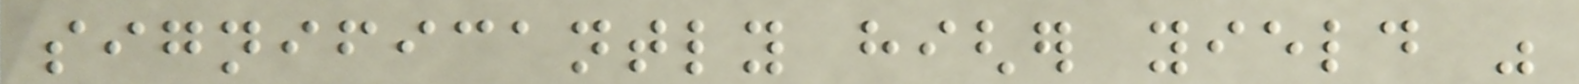significantly higher yield was
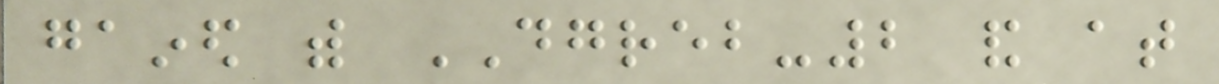gained with DGREB-2 and at
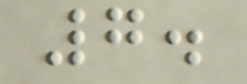7.
